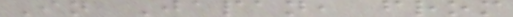In Japan, from
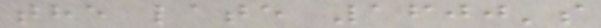the late 1600's
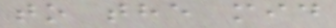to the mid
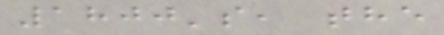1800's, the
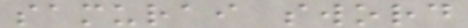samurai sword
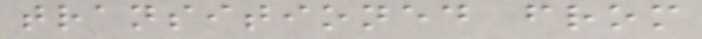transitioned from
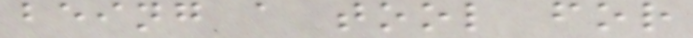being a tool for
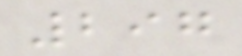297
